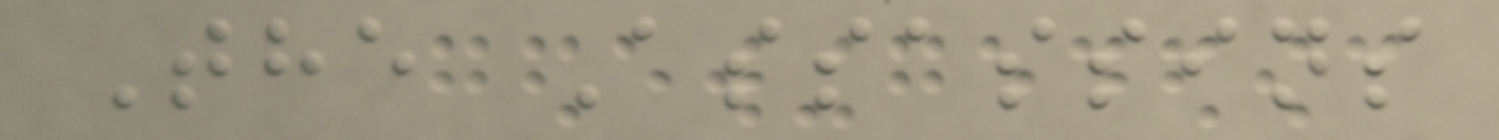The Assassins
